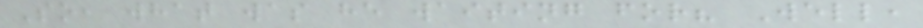So, what was he waiting for? Well,
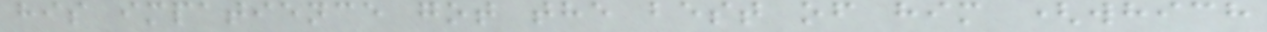his impatience got the best of him (which
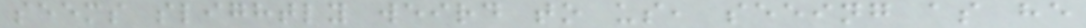seems slightly weird to us, seeing as he
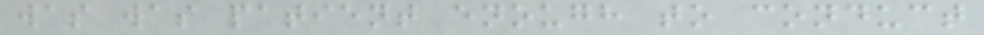was was patient enough to conduct
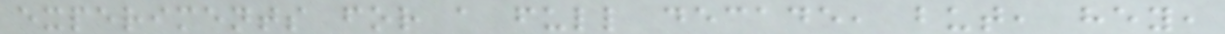experiments for a full decade, but, hey,
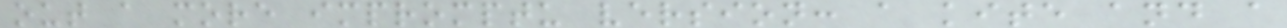out a more impromptu version: a kite and a
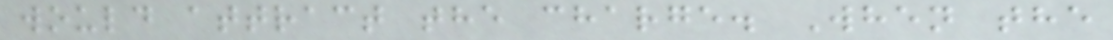would attract the charge. When the
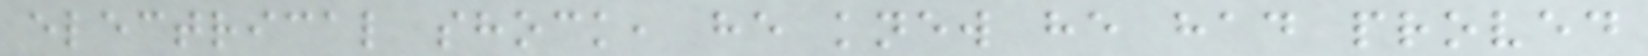electrical shock, he knew he had proved
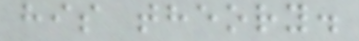his theory.
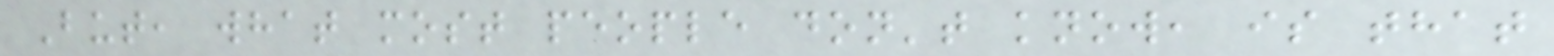But, what most people don't know, is that
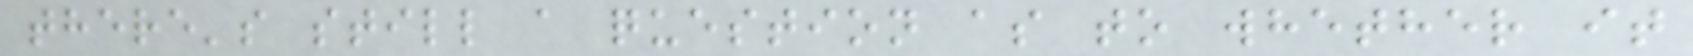there's still a question as to whether it
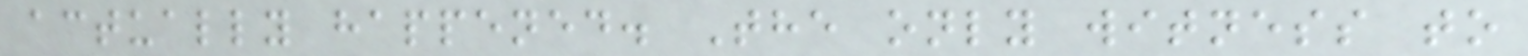actually happened. The only witness to
